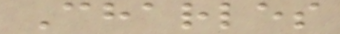Charles
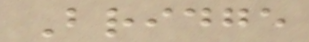Bridge
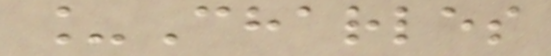_Charles
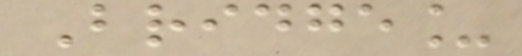Bridge_
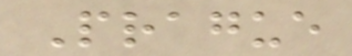Prague
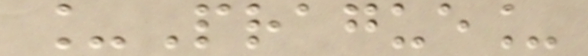_Prague_
